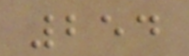254
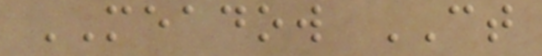MEADOW CT
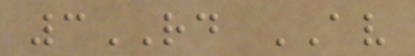3RD AV
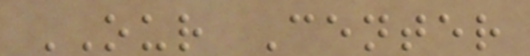OUR Center
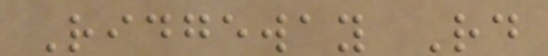Ridgeway Rd
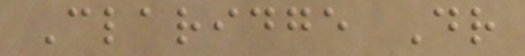Claridge Dr
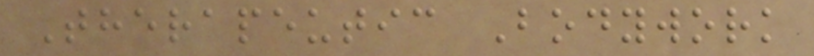Therapeutic Bodywork
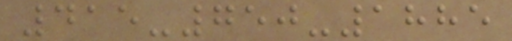415-750-1885
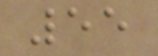55
